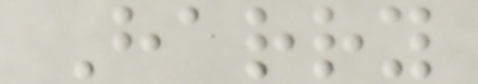Harry
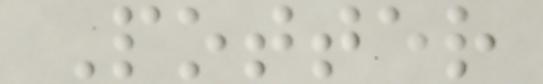Potter
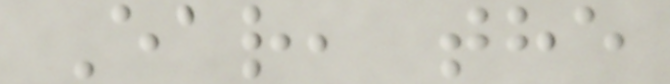Ear, the
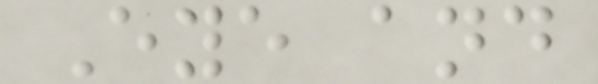Eye and
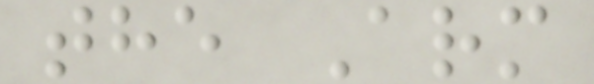the Arm
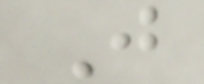J
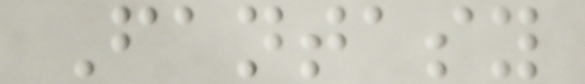Fantasy
